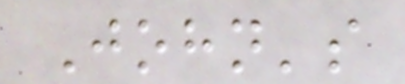John's
